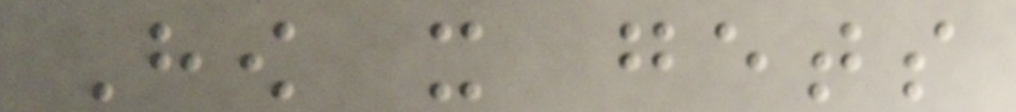How it gets
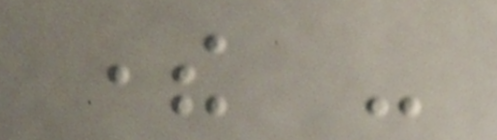there -
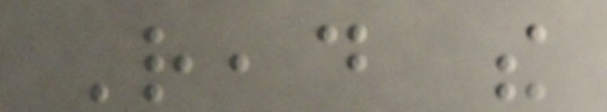Read the
